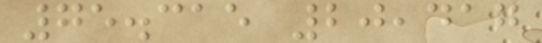75.315 20,417
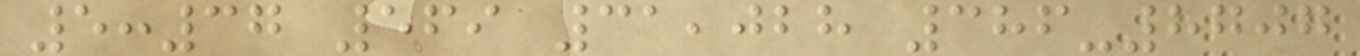5:37 569 31,028 386-8707
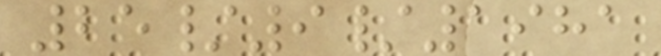25/9/1981
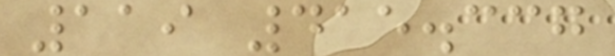119 415.337
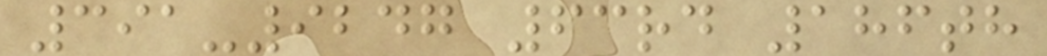391-9247 63rd 186th
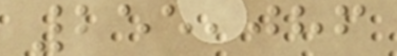255,086
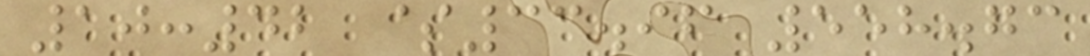10:42 $33.96 558.73
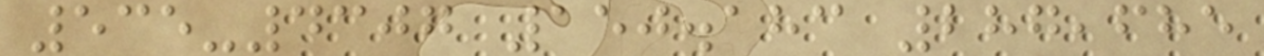535-4307 150.183 287,685
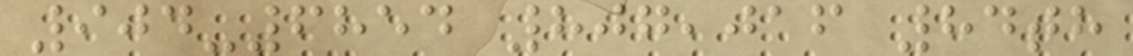904-6854 807,016 84th
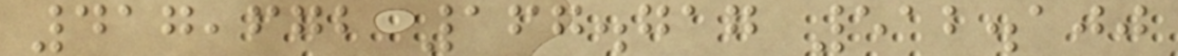417,672 167.717 512.100
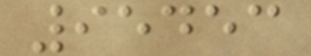95453
